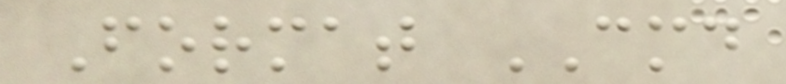Format CMD
